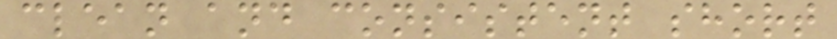clean and consistent short
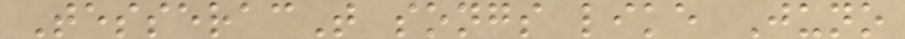TesseracT songs like Juno
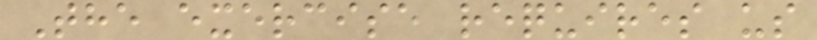The exercise requires us
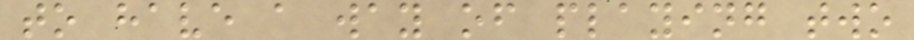to have a way of playing two
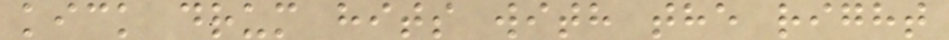kick drum hits with the right
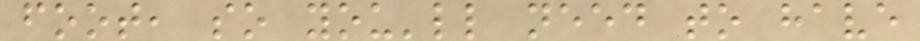foot, so you'll need to have
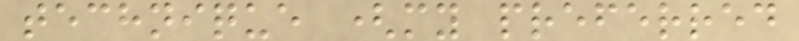technique (my preferred
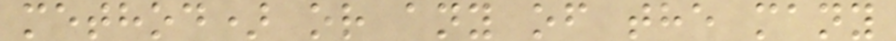method) or any of the many
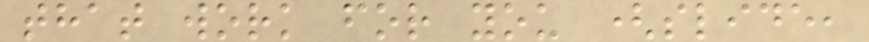that work for you (slide,
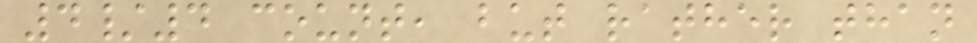4/4 count, but rather than
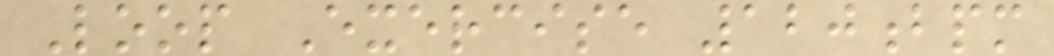Loop Exercise 120bpm
